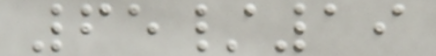65/19
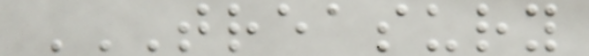TREASURY
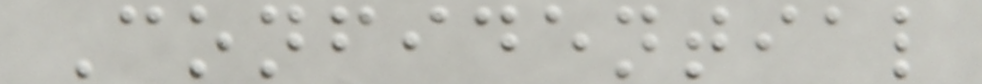Confidential
